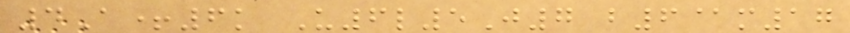4A+6k U6l5J7 b6@m17
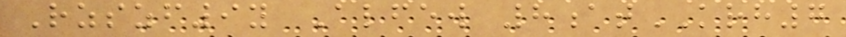Rzszf9y Alfew 8atKRH7
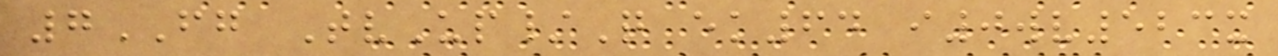7FG TvUp/Q ek64 i0wv523x
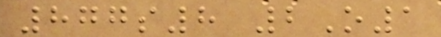877s8 2O1
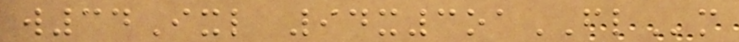w34Ixl 94x3oaFLm
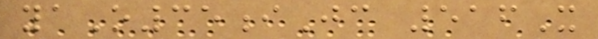yaO35iJc 516X
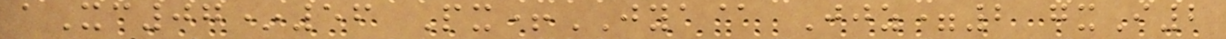aXc07*56 Px+JYA@ Jjz=2 gxI2
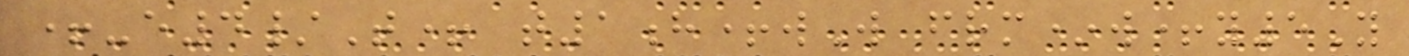+-e4/T+ t1h+wW frm*w+y5Y
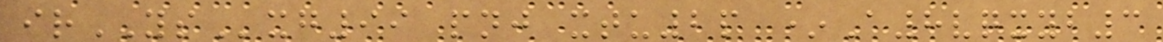irYSxg99 pnj xtu2p *A8vqxyb3
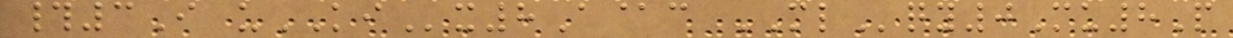#3I uKIx8A@c MLqy0Mu8P
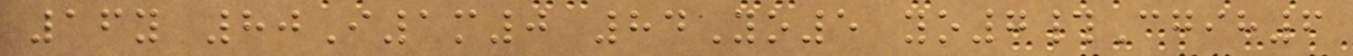16y 80I1m0 84Yo5 yo7#Cgih6
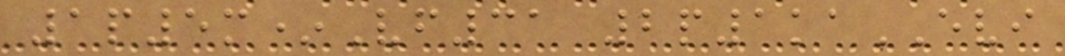1p5m*Vf31 2p1kaEVI
